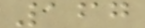167
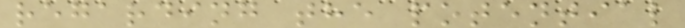regarding the potential
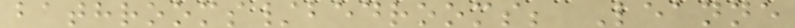bathrooms/bedrooms; Leanne
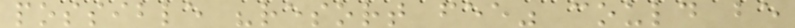possible "resort fee" could be
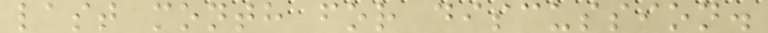last month for discussion.
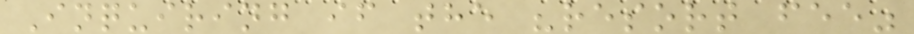Inquiring if the "resort fee"
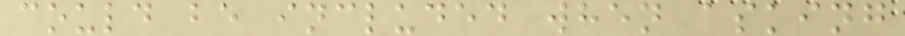could be included when asking
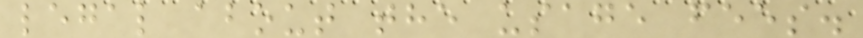legal about the usage fees.
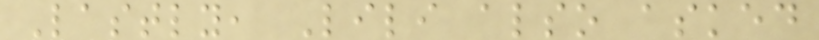Lastly, Lili also asked
